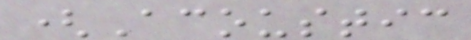(Acoustic
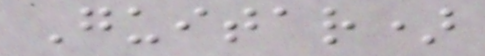Guitar)
